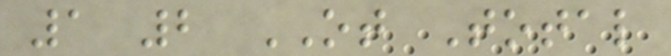1 2 OT Total
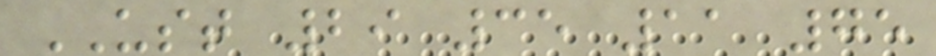UST 29 35 11 75
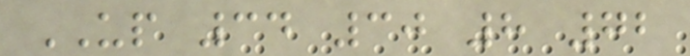UP 34 30 8 72
